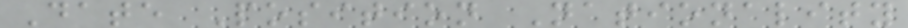Date Position Nationality
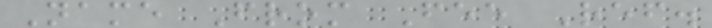Name From Fee Ref.
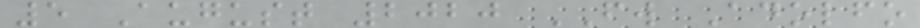5 August 2020 FW Adolfo
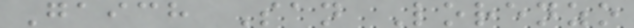Gaich San Lorenzo
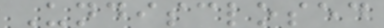Undisclosed
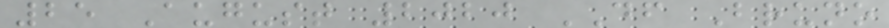25 August 2020 DF Bruno
